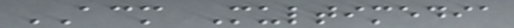ACM Multimedia
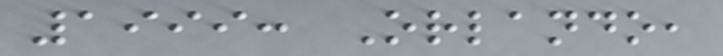1999: Orlando,
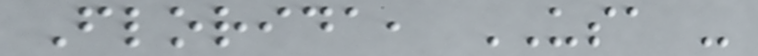Florida, USA -
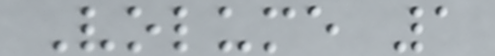Volume 1
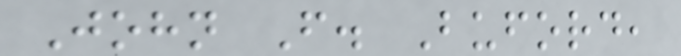John F. Buford,
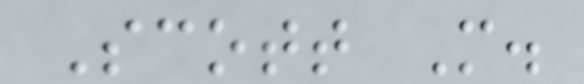Scott M.
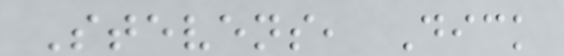Stevens, Dick
